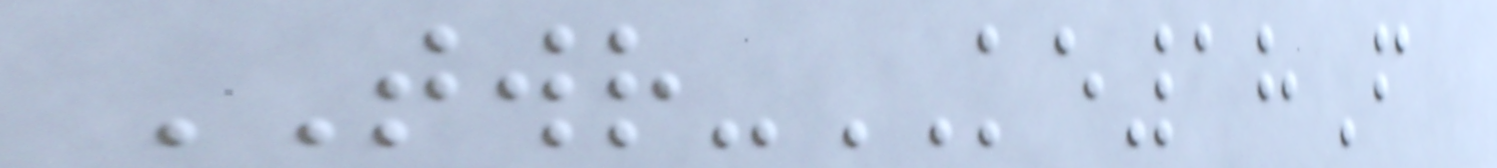TWR-KE18F
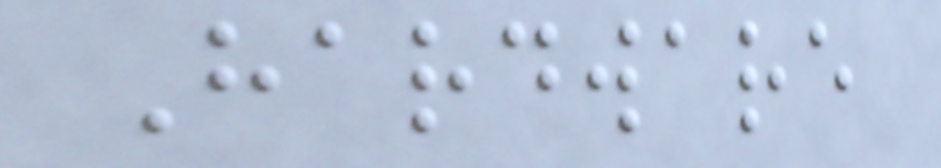Hardware
